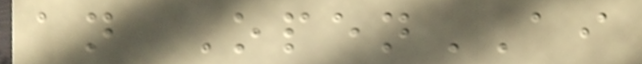an OpenAI
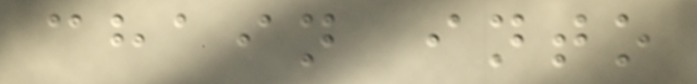chain into
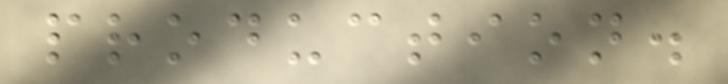production.
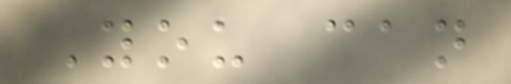You can
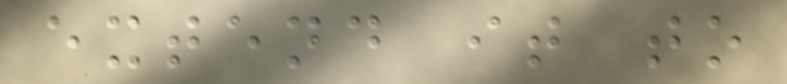extend it to
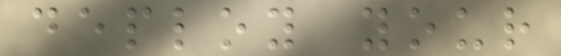deploy your
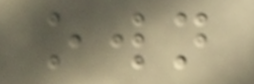own
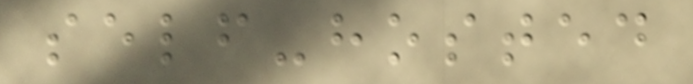self-hosted
